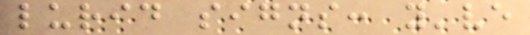lurid signs: you've
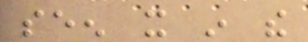seen it in the
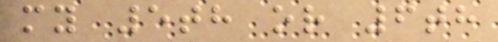my 5th or 6th
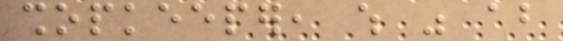shopkeeper, which was about
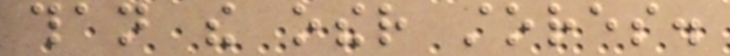than the other stores.
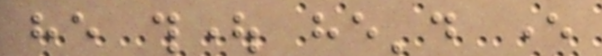he thought he'd ever
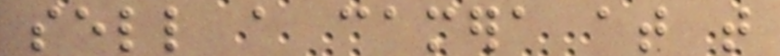sell a camera at that
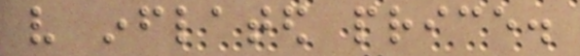very inflated price.
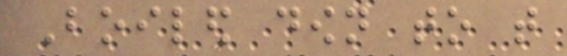Boiled down to that
